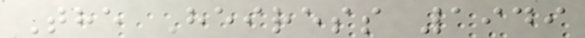The Heiress 1949
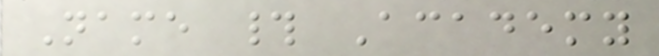Name # Academy
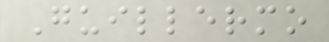Guillermo
